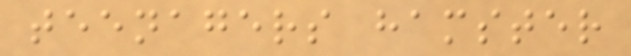teenagers hamster
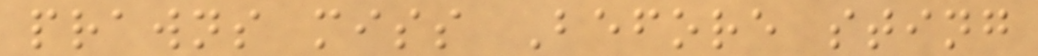prawns miss Before sting
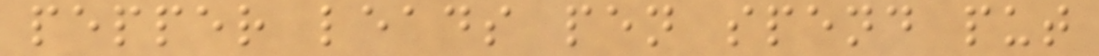pepper leads pen spend put
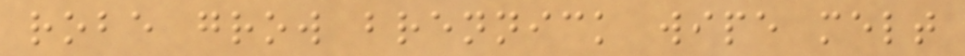robe grow brennick wipe melt
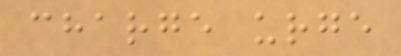charge urge
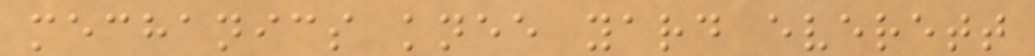mechanics knee yard everett
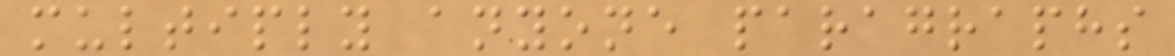multiply anyone paragraphs
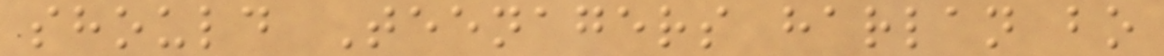should Teenagers harlan bo
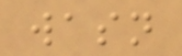wasn
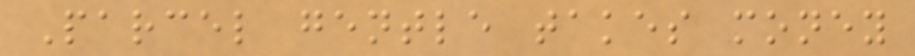Parcel gentle takes money
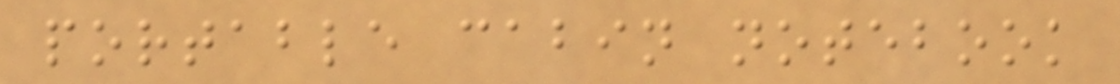portable cabin notebook
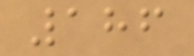186
